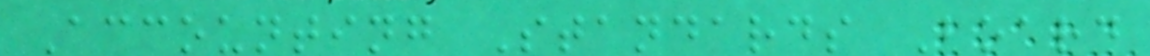Accounting Standards Board
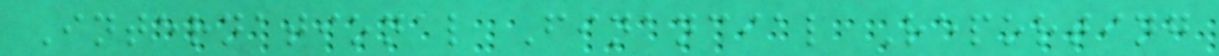International Financial Reporting
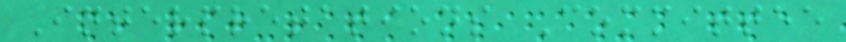Interpretations Committee
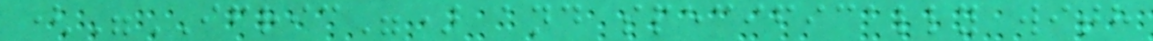("IFRIC") and specifically with
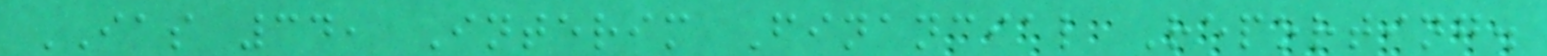IAS 34, Interim Financial Reporting.
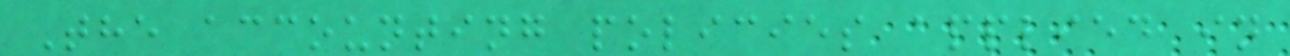The accounting policies applied in
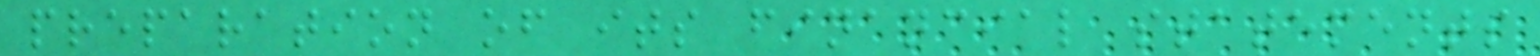preparation of its financial statements
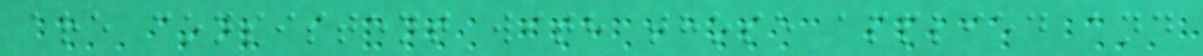are consistent with those applied and
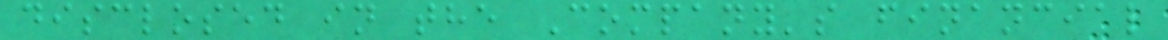disclosed in the Company's financial
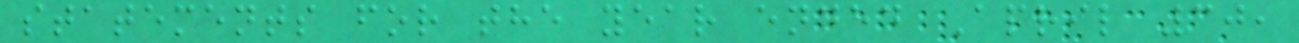statements for the year ended April 30,
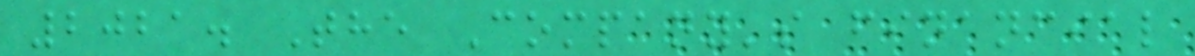2021. The Company's financial
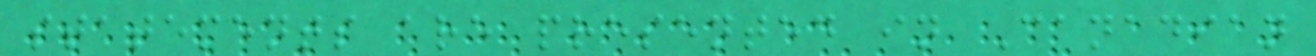statements are presented in Canadian
